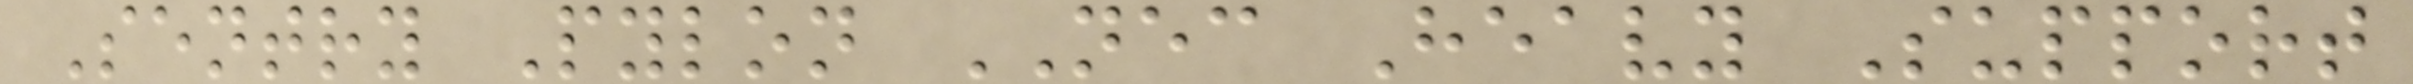Sentry Pylon NEC Heavy Support
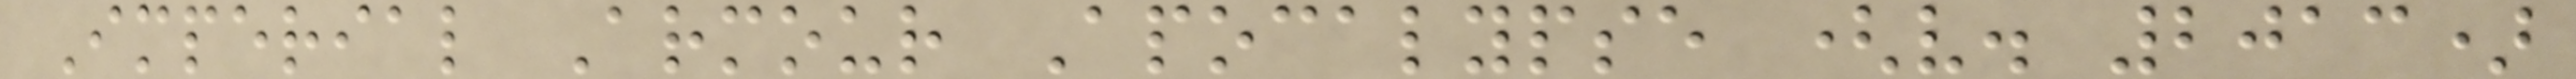Imperial Armour Apocalypse (v. 2013)
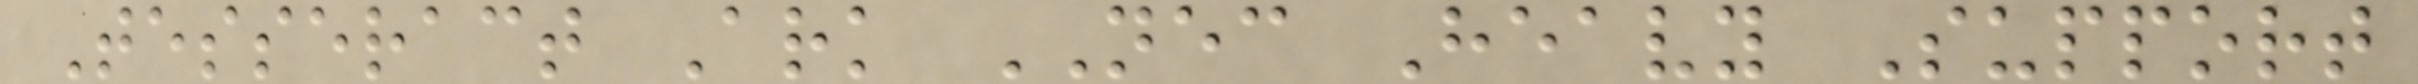Tesseract Ark NEC Heavy Support
